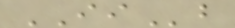IIb
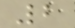2
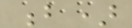b)
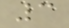3
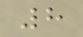8
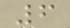6
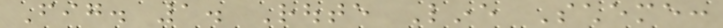Fig. 1. Route Line Scheme:
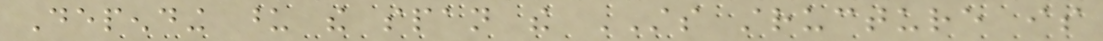Depending upon the span the STS structure is
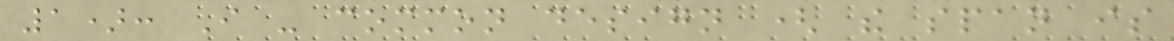1): I - common design ( the span is
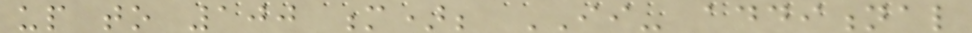up to 100 m); II- additional
